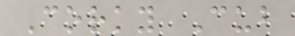Corky Cub
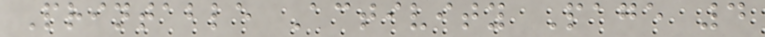Printable Activity Page 4
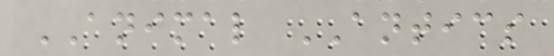ANIMAL ANTICS
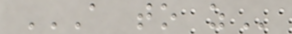A TO Z
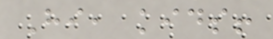Hi, kids!
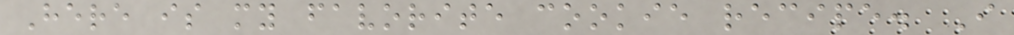Here is my favorite cookie recipe. I
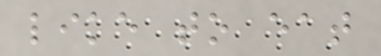like to eat
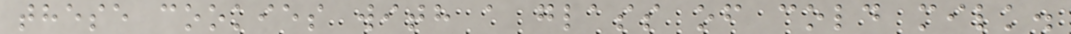these cookies with a glass of cold milk.
